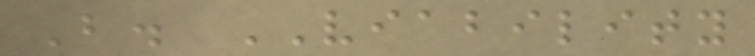B. VIABILITY
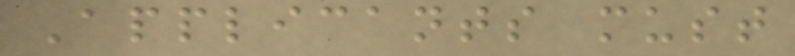Applicants must
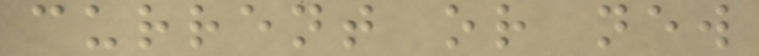current or new
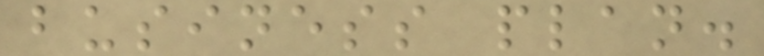business plan.
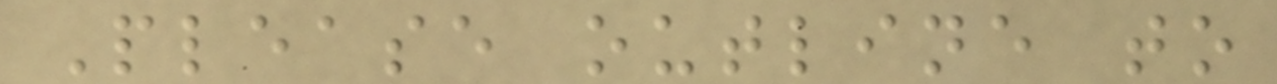Please outline to
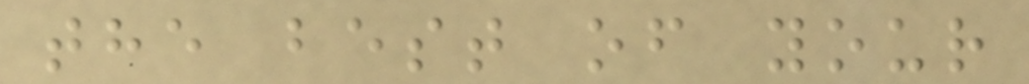the best of your
